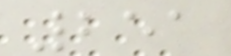251
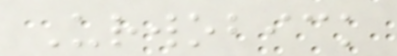Urwobick
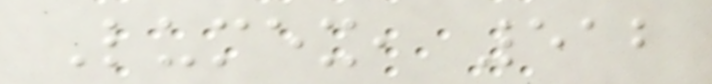Lumex, 512
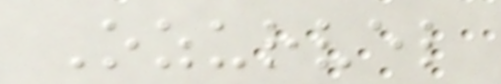Ozurvel
